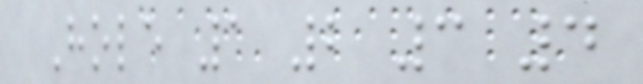Hole 1 2 3 4
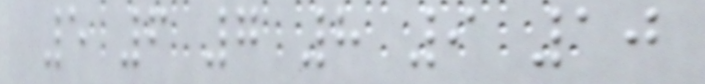5 6 7 8 9 10
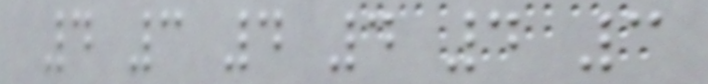4 3 4 4 4 3
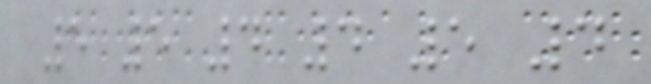5 5 4 4 5 4
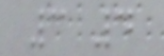3 4
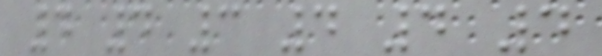4 4 3 4 4 4
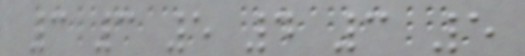3 3 5 4 3 5
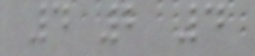4 2 4
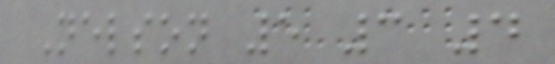Nelson 5 3 4
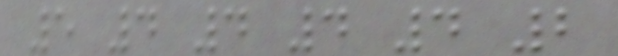5 4 4 4 4 2
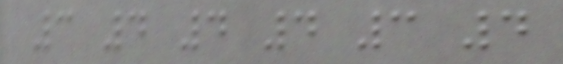3 4 4 4 3 4
